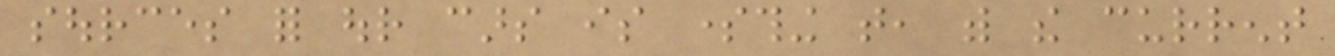sources for our cars is something that, with the current
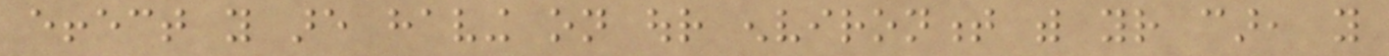effect you are having on our environment with your car, you
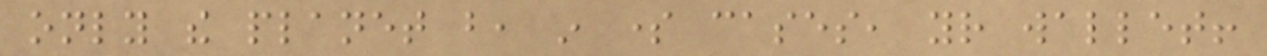only the planet but, in some cases, your wallet!
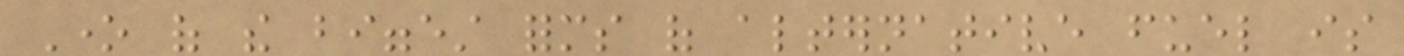One of the biggest forms of alternative fuel is
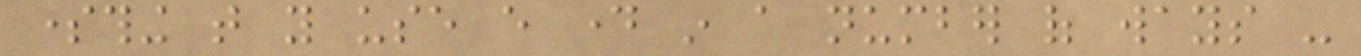something that you use every day in a number of ways -
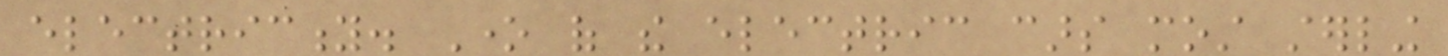electricity. One of the electric cars most sterling
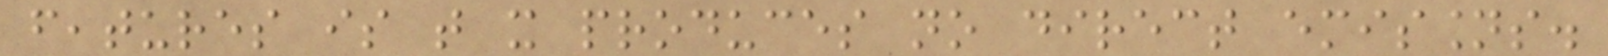features is that it produces no direct emissions.
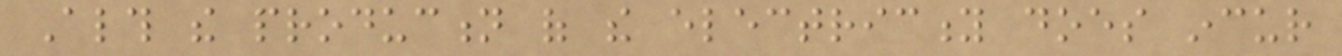Although the production of the electricity does incur
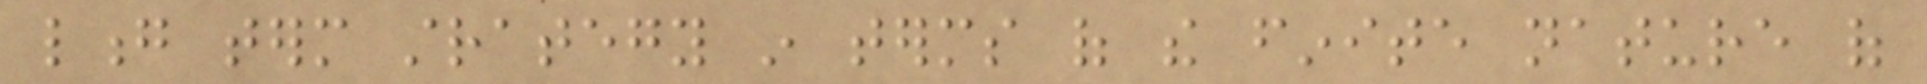long term strategy in terms of the finite nature of
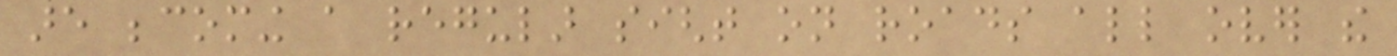are becoming a regular sight on roads all over the
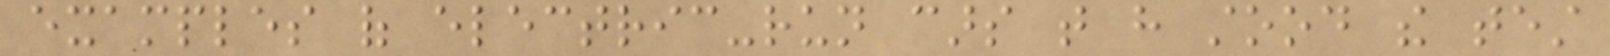examples of electric-run cars that have stood the test
